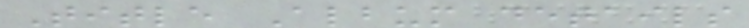Title Album details
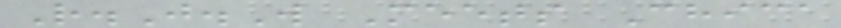R.J.W Meets Chica
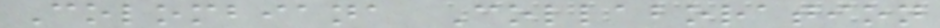Colombiana Collaboration
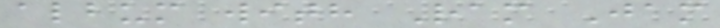album with Ram Jam
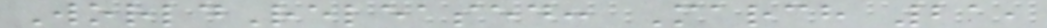WorldReleased: March 21,
